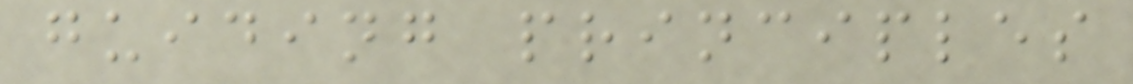guiding principles
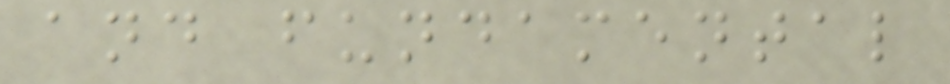and fundamental
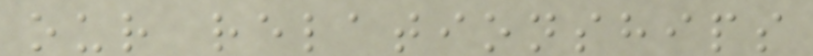our relationships
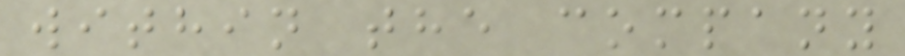within the company
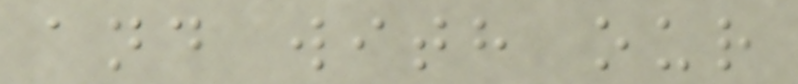and with our
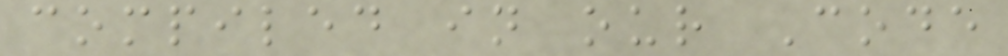compiled in our Code
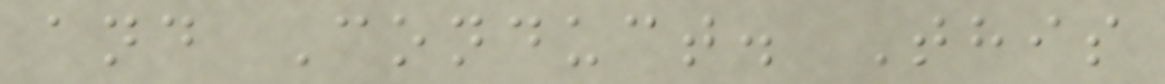and Conduct. This
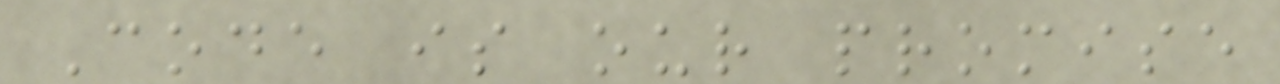Code is our promise
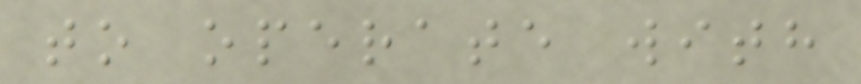to operate with
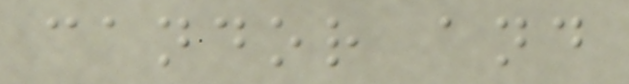candor and
